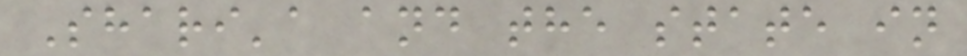Shari'a and the state in
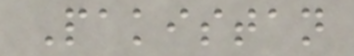Pakistan
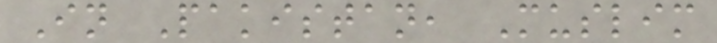In Pakistan, Muslim
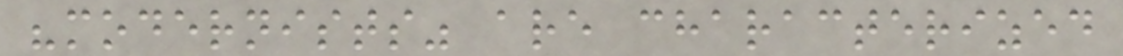"modernists" are characterized
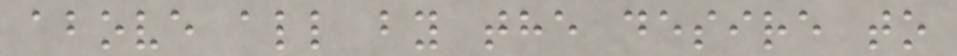above all by the desire to
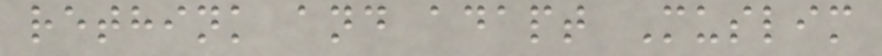rethink and adapt Muslim
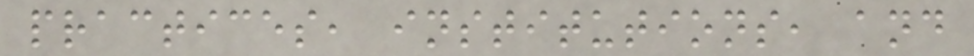practices, institutions, and
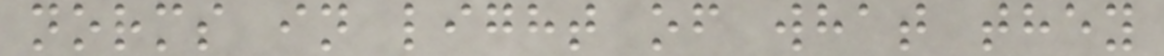norms in light of what they
